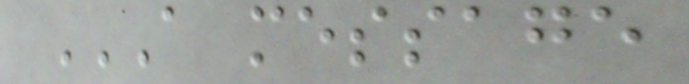A MESSAGE
